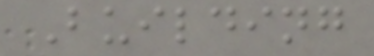Building
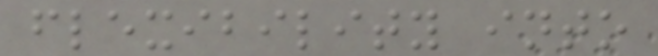flexibility into
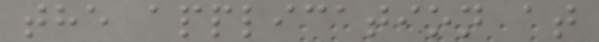the application at
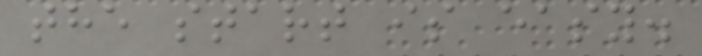the start is easy.
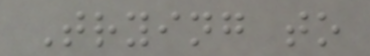Trying to
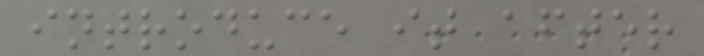introduce it after
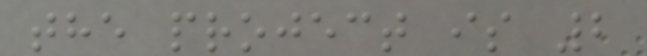the project is 2
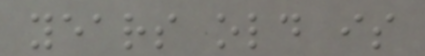years old is
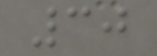30
